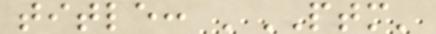title: 'PTM'
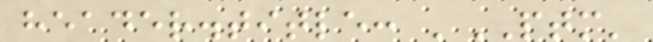header.title: 'PTM'
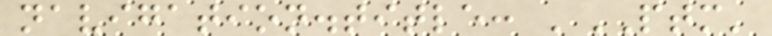navigation.title: 'PTM'
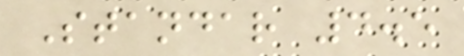Standar 4.5
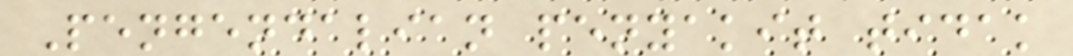Pengendalian penyakit tidak
